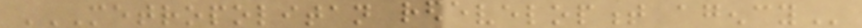METROPOLITAN REDEVELOPMENT AGENCY
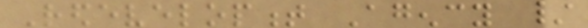Redevelopment Agency /
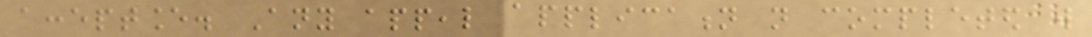acceptance. Any appeal application not completed will
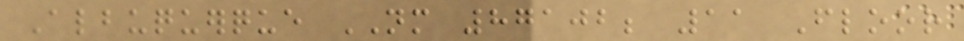Albuquerque NM 87102; 11 Floor
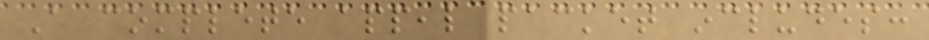A complete appeal packet includes:
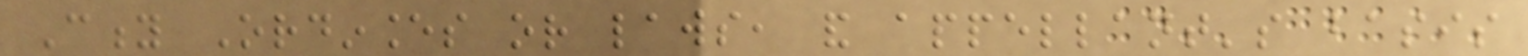City Ordinances or laws, and appellant's basis
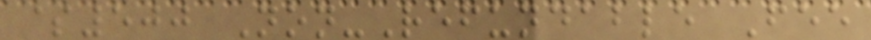$500 Non-Refundable Fee
